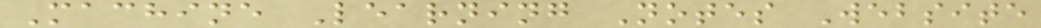Machine Learning Notes Website
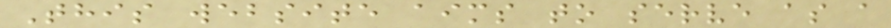This website aims to serve as a
